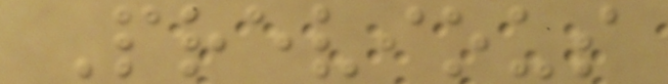Previous
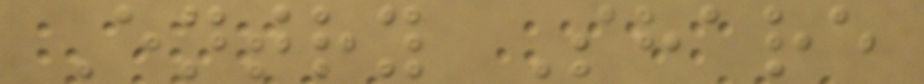Entry Share
